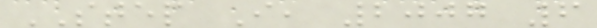STEP I, 2007 6
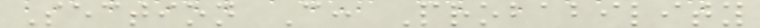Section C: Probability
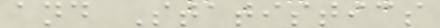and Statistics
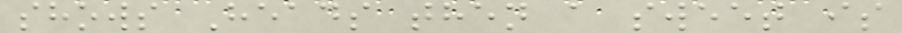shows Heads then a sweet is
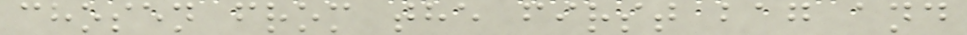chosen from the first bag and
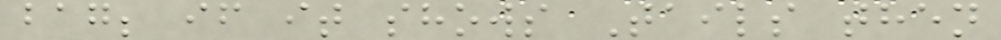bag; if it shows Tails then
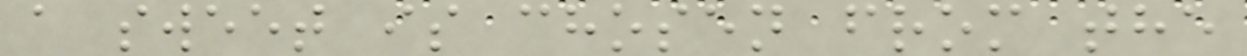a sweet is chosen from the
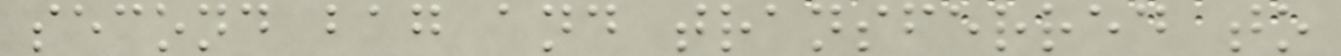second bag and transferred to
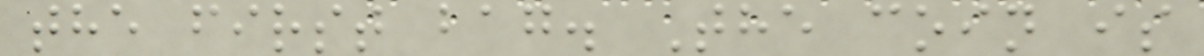the first bag. The coin is
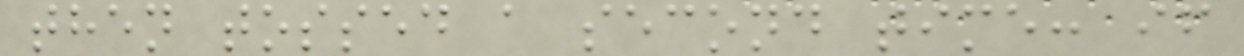then tossed a second time: if
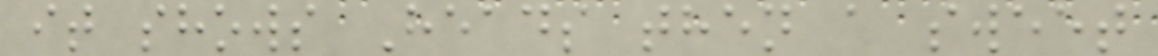it shows Heads then a sweet
